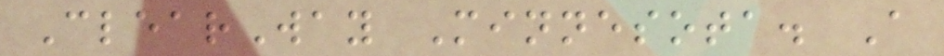ClearWay Minnesota. A
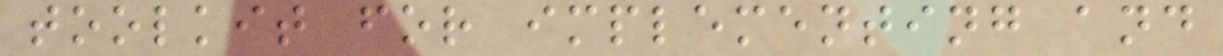toolkit for implementing and
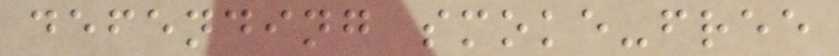defending smoke-free
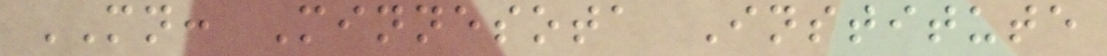MN: Minnesota Institute
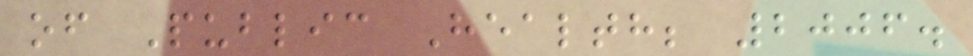of Public Health; 2006.
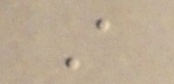A
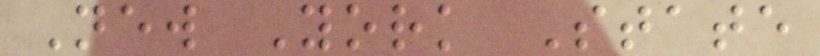New York State
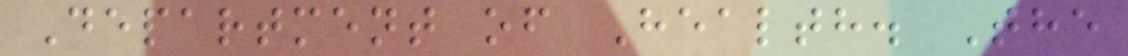Department of Health. The
